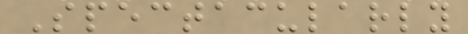Spectacularly
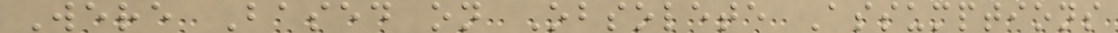Were Based on Obsolete Assumptions
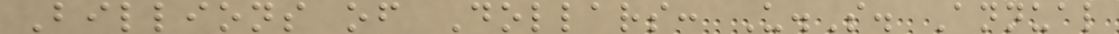Billions of Dollars: U.S. Annual
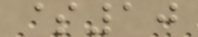$10
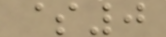$0
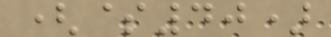($40)
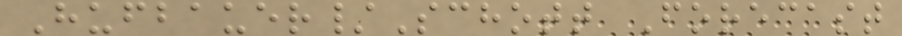Hufbauer/Schott Forecast
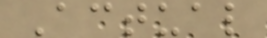Actual
